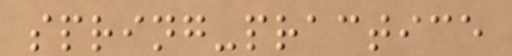spring-practice
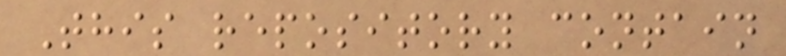This repository contain
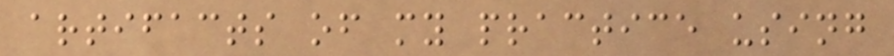artifacts of my practice using
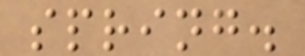spring.
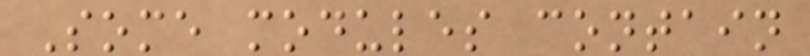Some modules contain
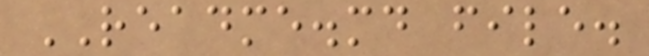README.md file.
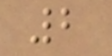2
